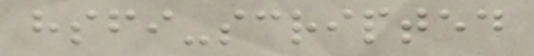hsfi-scripted
